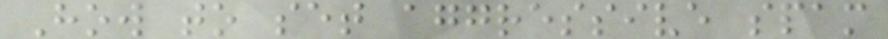How to set aggressive spam
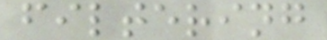filtering
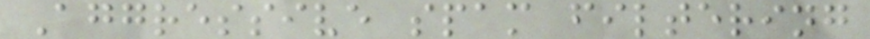Aggressive spam filtering
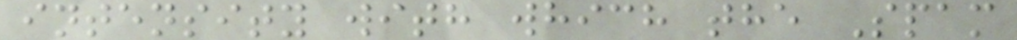intensity with which the Spam
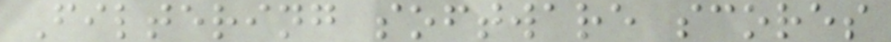Filtering software scores
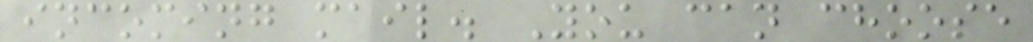incoming mail. You can choose
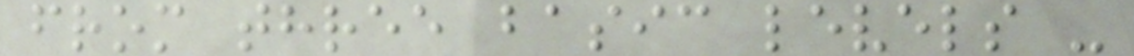from three basic levels -
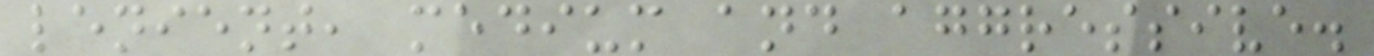lenient, medium and aggressive.
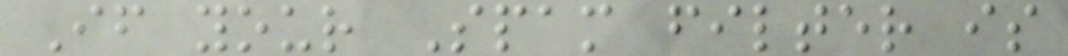If your Spam filter is
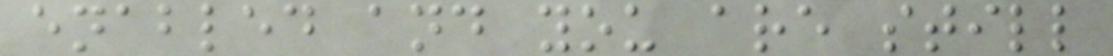enabled and you are still
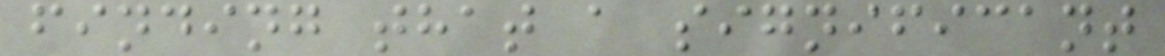finding that a significant
